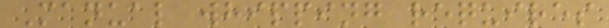Manual whipping requires
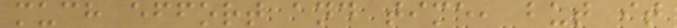much effort and time, but it
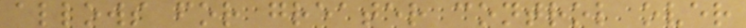allows for greater control over
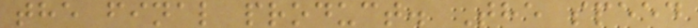the final product. The speed
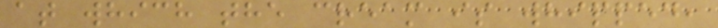at which the cream is whipped,
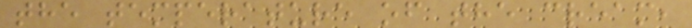the temperature of the cream,
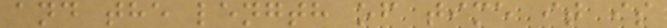and the length of time it is
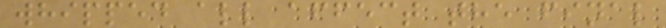whipped all affect the final
